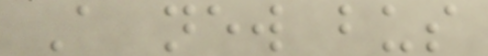A new bus
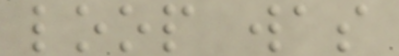loop was
